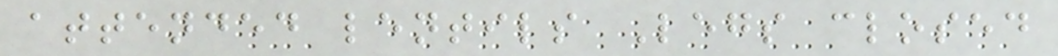attended lentils Legs closed
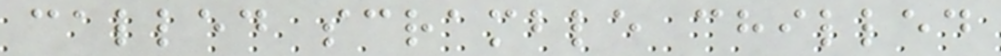called scramble chilled
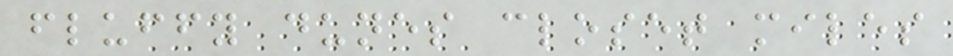fluffy dunes closet miles
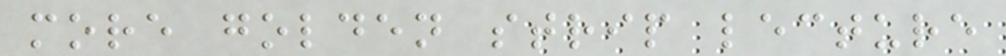more golden strip lecture
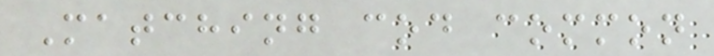Matching cod common
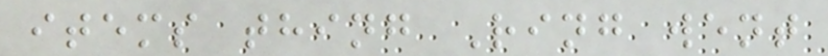items thing Ring went
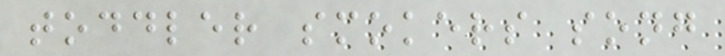toddler smokers song
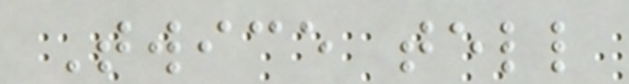Twice tell
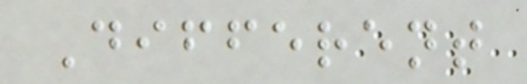Different
